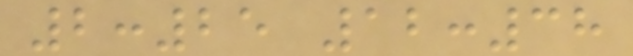2:25 12:38
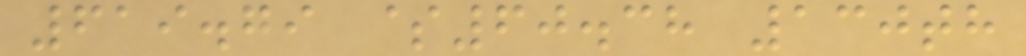619.79 $60.38 130th
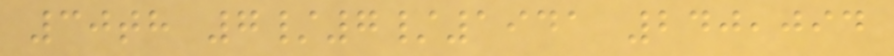30th 7/7/1941 240,094
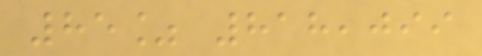85% 818,099
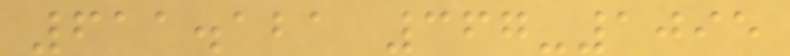611.121 367-1095
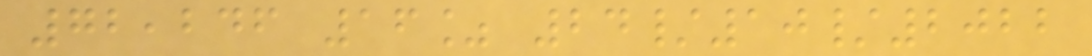72,246 16% 24/10/2022
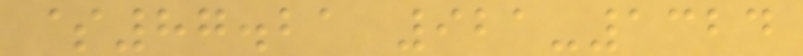$87.21 921-1324
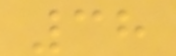38
